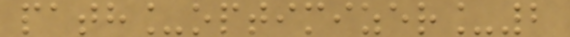path_optimizer_2
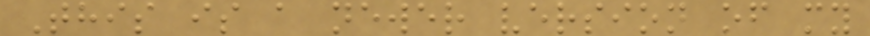This is a newer version of my
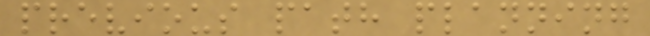previous path planning
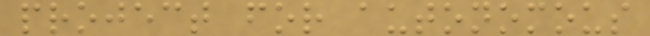project for autonomous
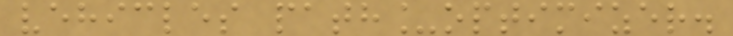vehicles path_optimizer.
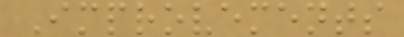Improvements
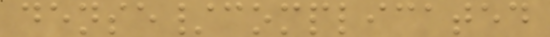dense/complicated
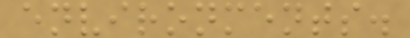environments.
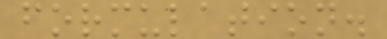formulation.
